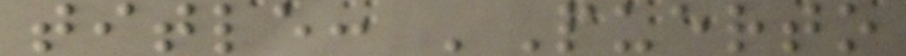title: 'Puerto
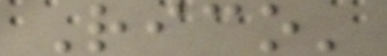Rico'
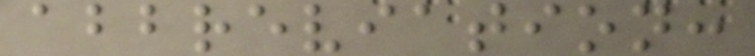abbreviation:
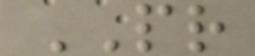PR
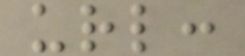url:
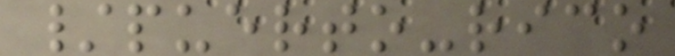/puerto-rico
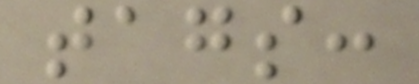tags:
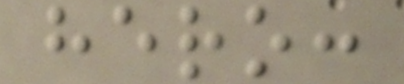hero:
